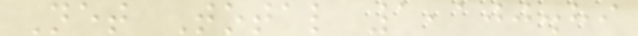Net Total 1,100.89
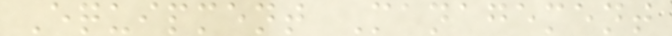Equipment Management
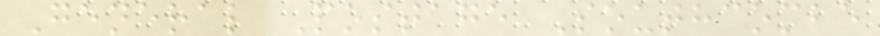General Postage Southcombe
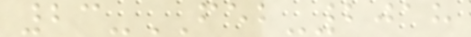23-FEB-2018
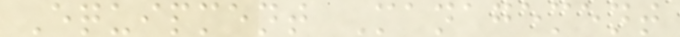Equipment Management
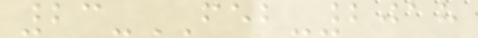23-FEB-2018
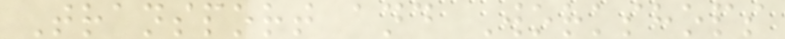Transport and Workshops
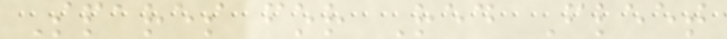Spares for Red Fleet
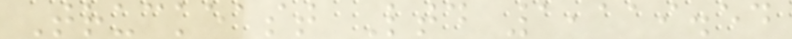Truckeast Ltd 1,119.54
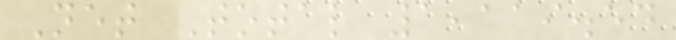Net Total 1,119.54
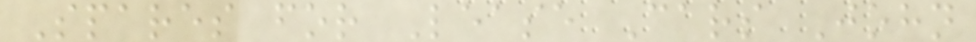Spares for Lease Cars John
